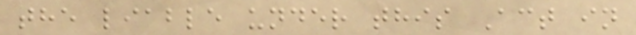the liable under this Act in
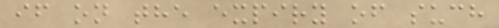if on the expiry of such
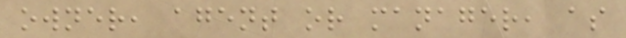owner, agent or manager, as
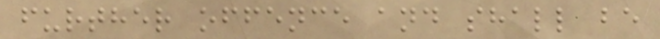further offence and shall be
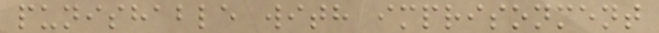punishable with imprisonment
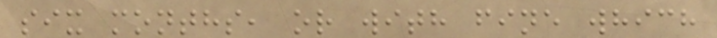six months, or with fine which
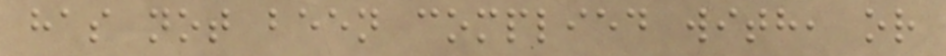has not been complied with, or
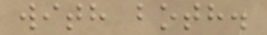with both.
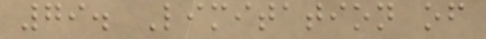79. Limitation of
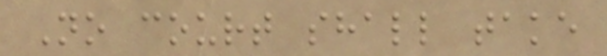No court shall take
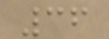36
